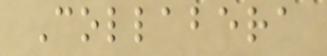Collabera
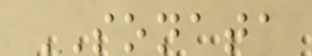SONATA
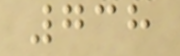738
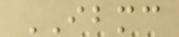IBMC
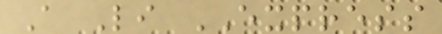A Li EXPRESS
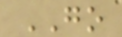GO
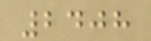2408
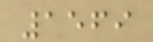1569
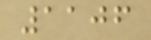1106
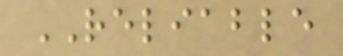RELIABLE
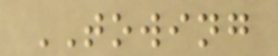TOWING
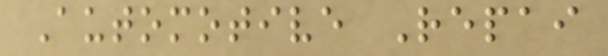Automotive Repai
